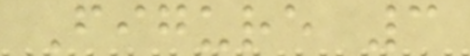Figure 3
